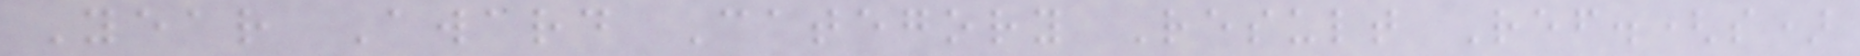Year Award Category Result Ref.(s)
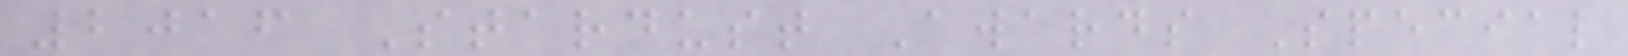2016 Stardust Awards Special
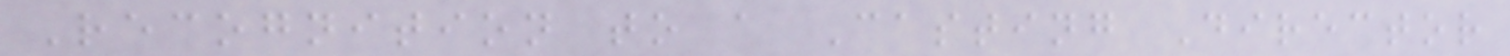Recognition to a Casting Director
